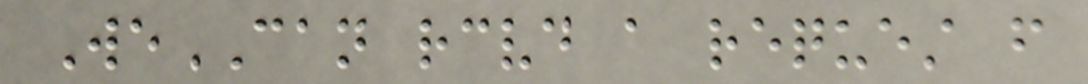WeCAN received a request from
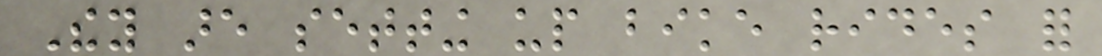They are setting up bike rides for
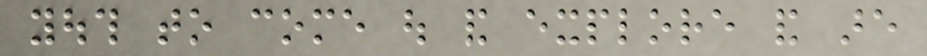youth to come out and explore and are
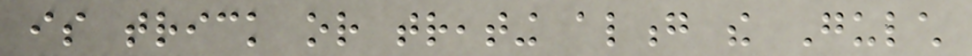is trick or treating along the Gulch
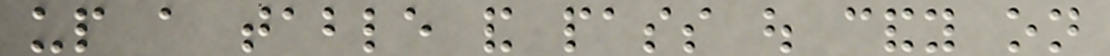up a table and pass out candy on
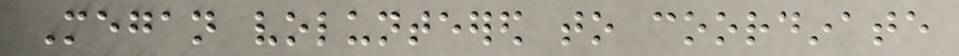Megan volunteered to coordinate
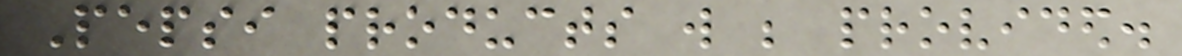Pepsi products will be provided.
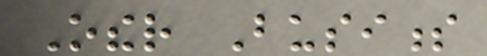Other Business
